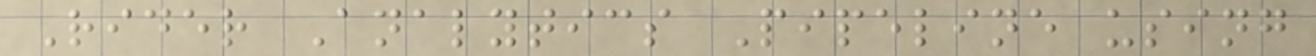Rider Analytics Pipeline using
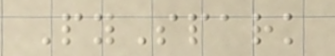PySpark
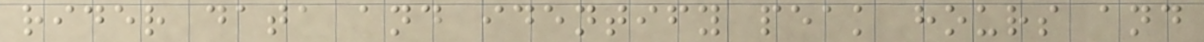rider data and identify peak hours and
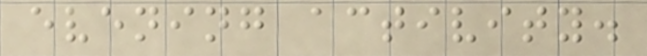evening activity.
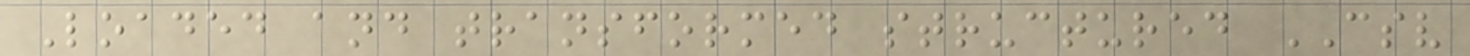Loaded and transformed structured CSV
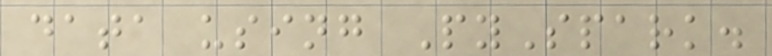data using PySpark.
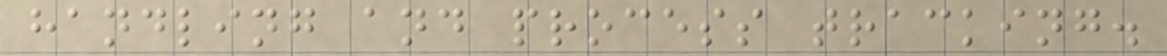handling and process tracking.
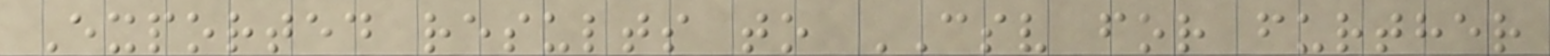Exported results to CSV for further
